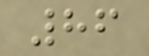86
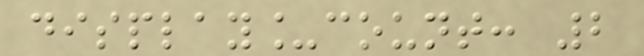display_count: 2
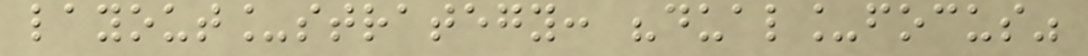layout_strategy: "dual_focus"
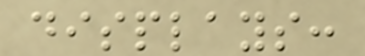displays:
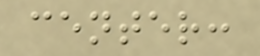center:
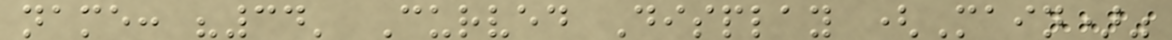name: "34' Curved Display (Main)"
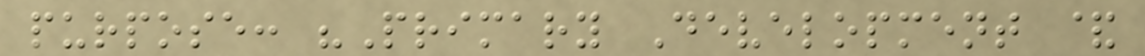purpose: "Primary Development &
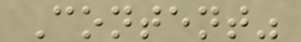Content"
